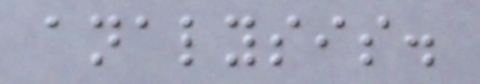analysis.
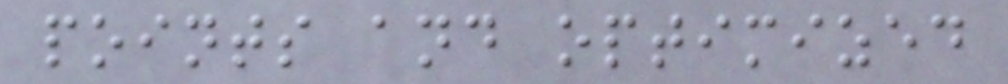points and optimized
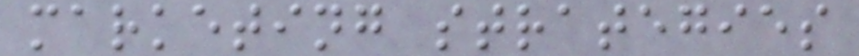marketing strategies
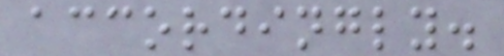accordingly.
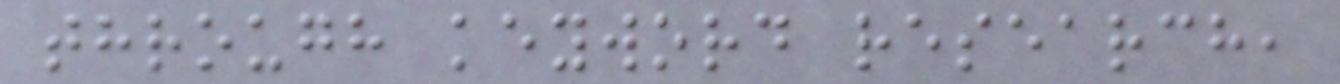through keyword research,
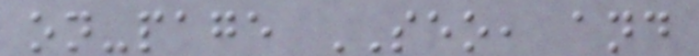on-page SEO, and
